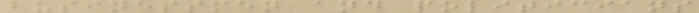businessmen and politicians
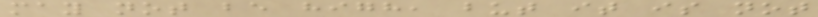may not be high, but it is not
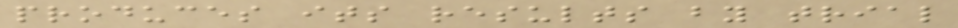produces its results by trial
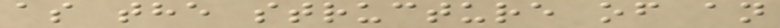as the structure of an
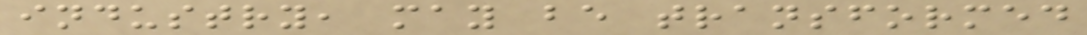industry, may be transformed
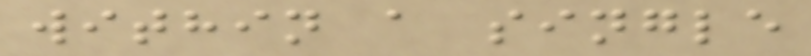within a single
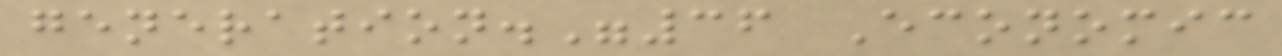generation."36 Economic
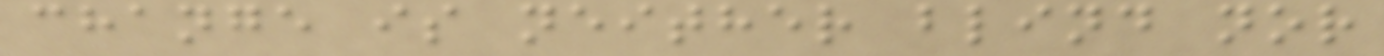change is neither blind nor
